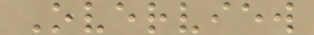Overview
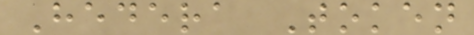Hedera Token
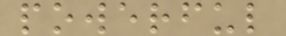powerful
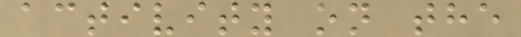activity on the
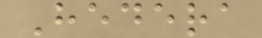Hedera
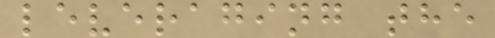leveraging the
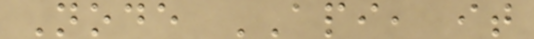Node API, it
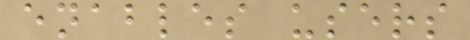enables users
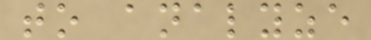to analyze
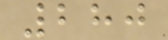280
